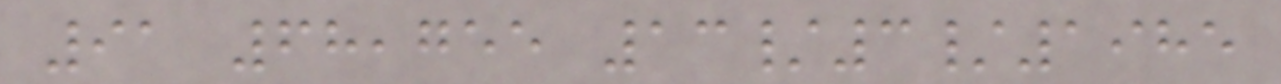91 68,755 13/3/1985
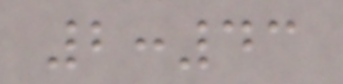2:43
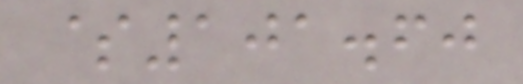$101.60
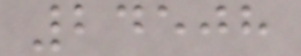24508
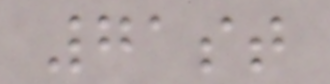71st
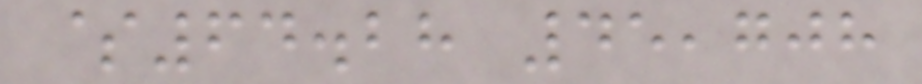$64.28 45,708
